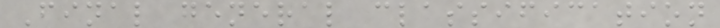Final general classification
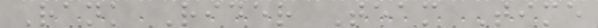Rank Rider Team Time
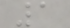1
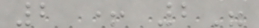2 + 2"
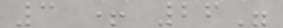3 + 26"
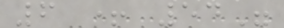6 + 54"
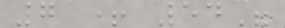7 + 54"
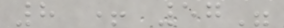8 + 57"
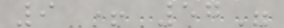9 + 57"
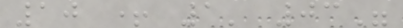10 + 1' 03"
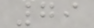79
